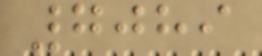7089
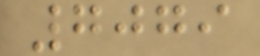7079
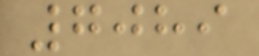7089
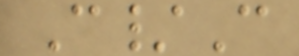C/C
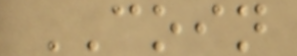COIN
